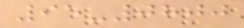95-0800
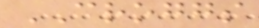CROGGS
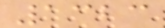1323
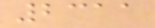2311
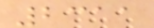2311
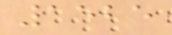1525
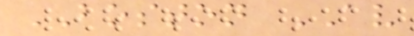BOSTON AV
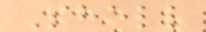Shell
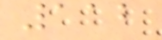112
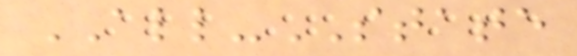ALL-STATE
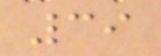39
